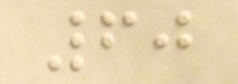60
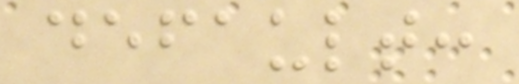default:
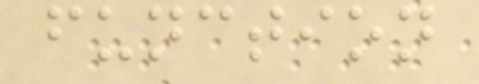function
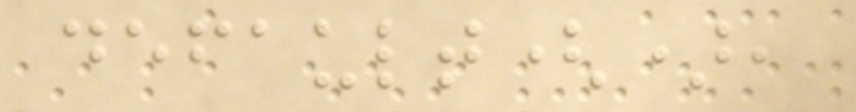default(),
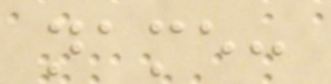name:
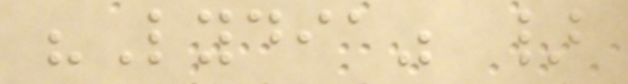"Lydia" }
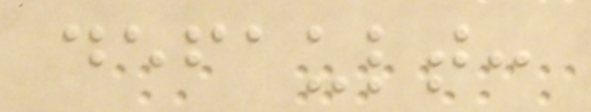default:
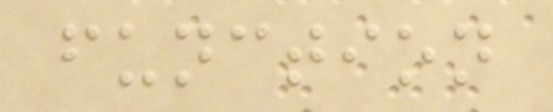function
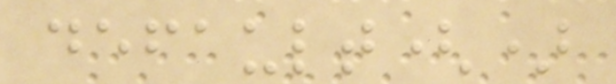default()
